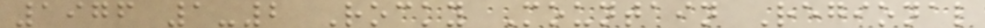1976 1-2 Rocky Mountain Regional
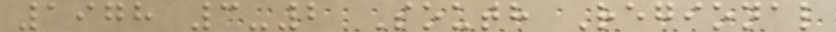1978 3-2 South Regional
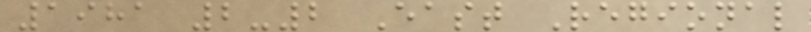1981 2-2 East Regional
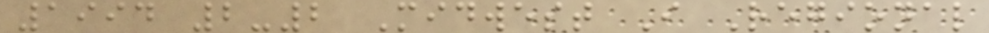1994 2-2 Midwest I Regional
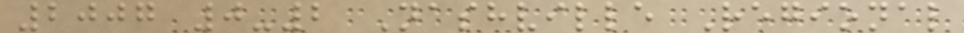2007 0-2 Nashville Regional
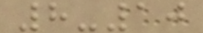8-10
